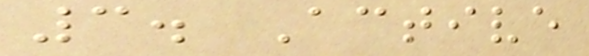3. Active
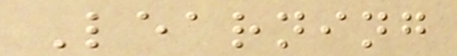Learning
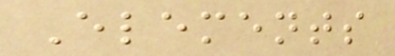Elements
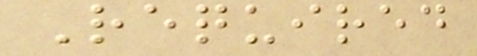Required
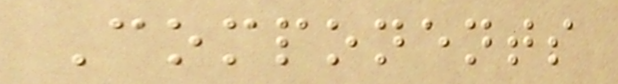Components
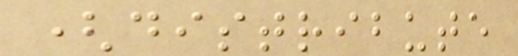(distribute
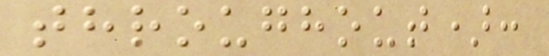throughout):
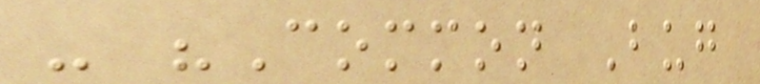- "Common Bug
